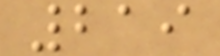219
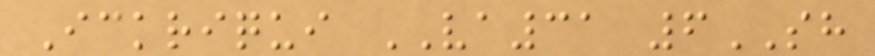Ickriqui VA31 6SH
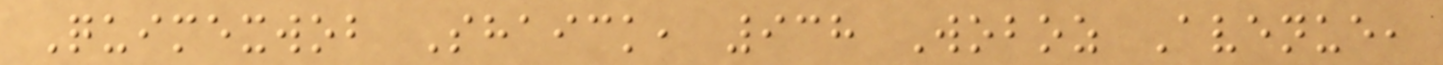Quimexwob Shaick, 938 Woboz Avenue,
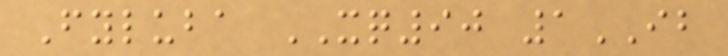Fyluba XQ90 1IB
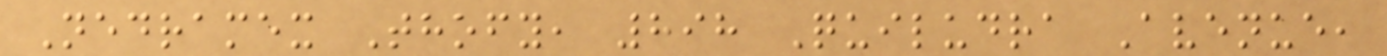Nedramex Thofy, 898 Quiludra Avenue,
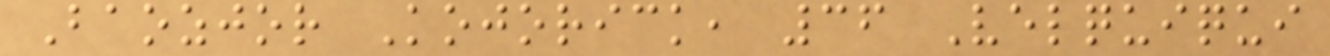Baozjor Kojorick, 36 Velquiqui
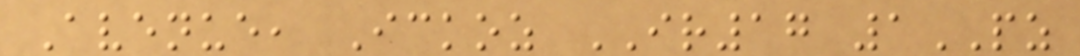Avenue, Ickoz IR17 1PZ
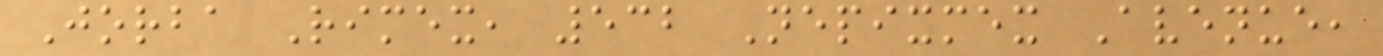Jorba Rimex, 532 Nepixmex Avenue,
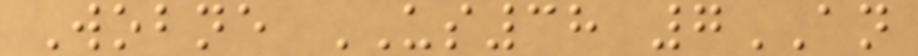Wobne US38 7AN
